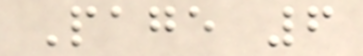Page 6
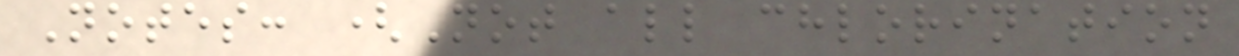Notes: (Not all chlorination
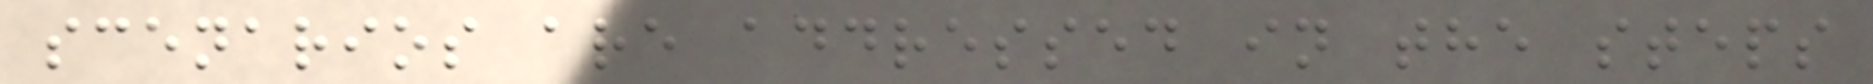scenarios are addressed in the steps
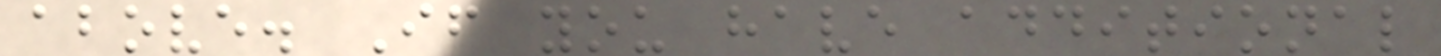above. If you have additional
